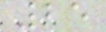25
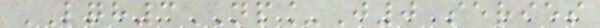LQH3NP_J0 series
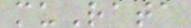muRata
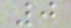0
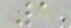1
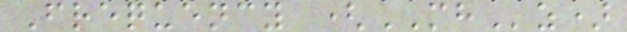Frequency (MHz)
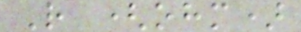R (ohm)
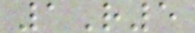1R5
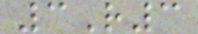3R3
